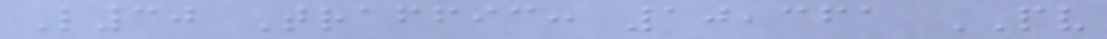L30 Traffic: 10,361 PV
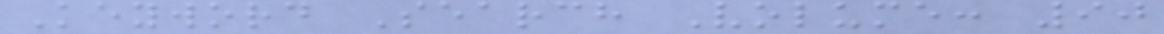Keyword Search Volume: 90
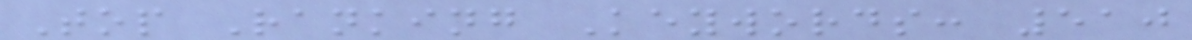Top Ranking Keywords: 510
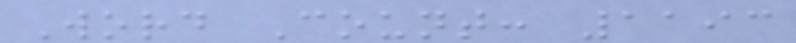Word Count: 1193
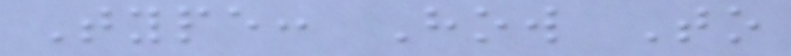Type: How To
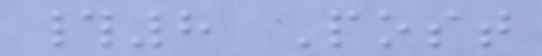#8 Post
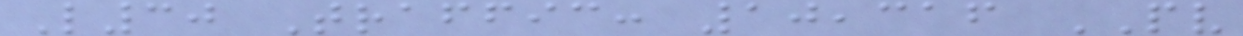L30 Traffic: 10,316 PV
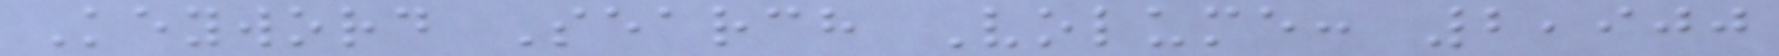Keyword Search Volume: 2,900
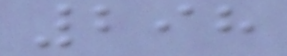298
